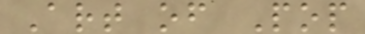Art of Pop
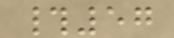#57
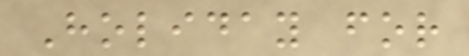Holiday for
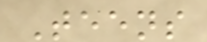Teens
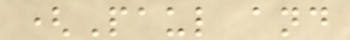(Paul and
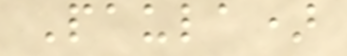Paula)
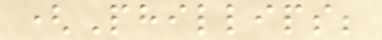(Phillips;
